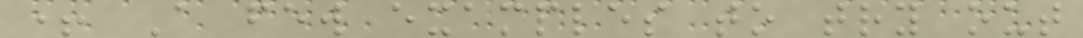+ A few examples to try out
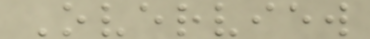Overview
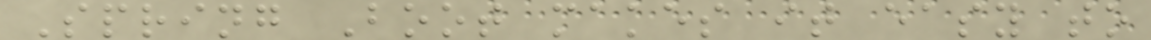Spring Boot makes it easy to
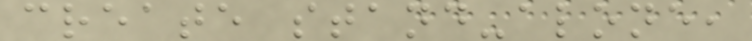create stand-alone,
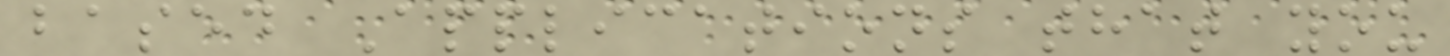based Applications that you
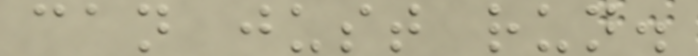can just run.
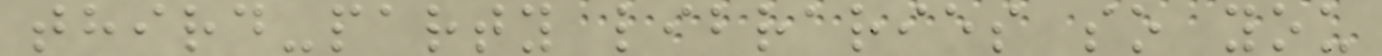third-party libraries so you
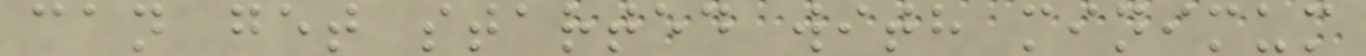can get started with minimum
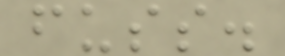fuss.
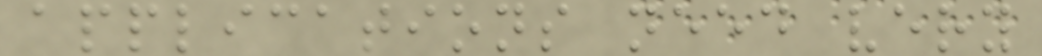applications need very
